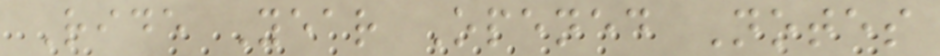Ride Year Opened Notes
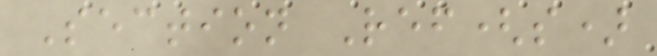Section Ref(s)
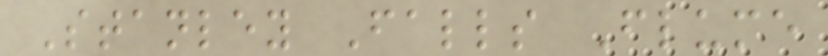Stanley Falls Flume
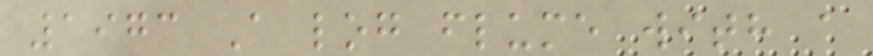1973 A log flume with a
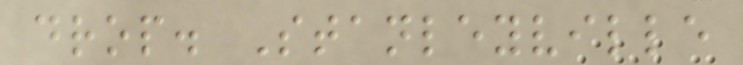drop. Stanleyville
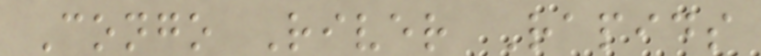Congo River Rapids
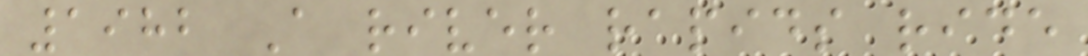1982 A river rapids ride
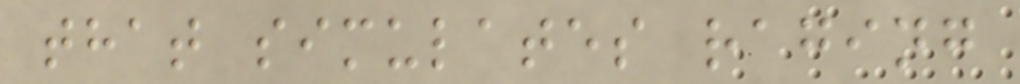that simulates raging
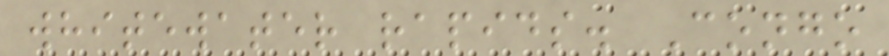whitewater rapids. Congo
